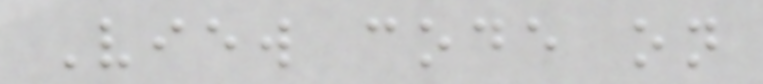View code on
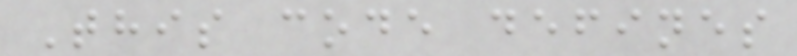This code defines
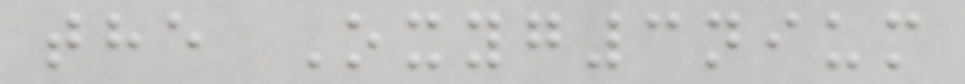the Oxyg3nium
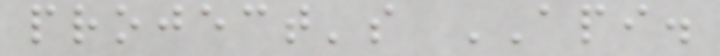project's API.
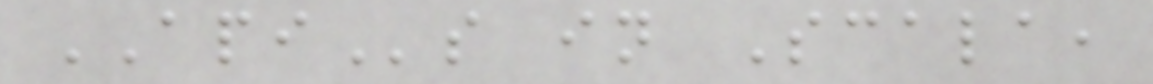APIs in Scala,
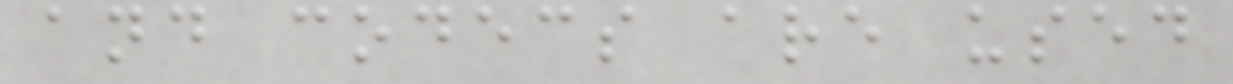and codecs are used
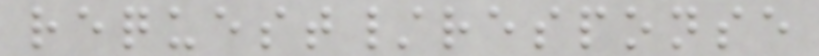request/response
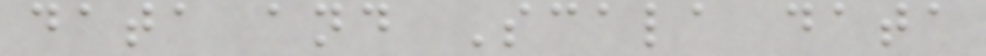data and Scala data
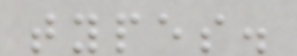types.
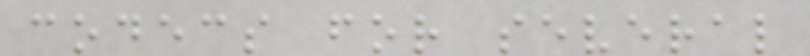codecs for several
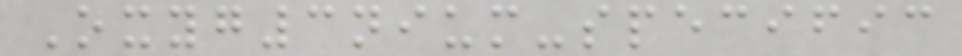Oxyg3nium-specific
